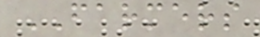FARMERS
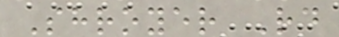Shroyer Rd
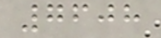7608
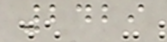2429
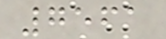7561
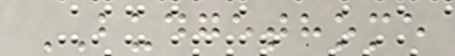BUDGETHOME
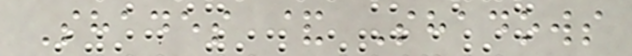Shades & Shadows
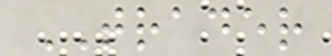TRADER
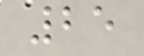25
